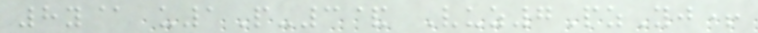8y@ u1P-3& Vuz7PzYj+
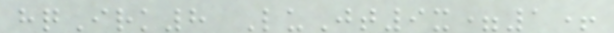hqIrk8 LuJt9x=1+
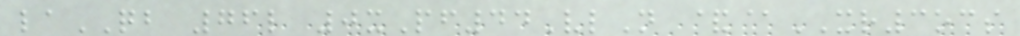laQB 76l 0xPf44VlN &@XR3ocs
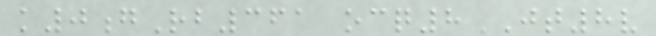k0gRb361 ocq8JT8v
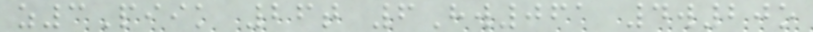z3Piik 26t 6Hw061 4w20o
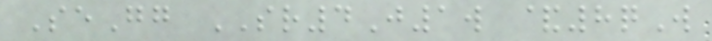SeGg SR4J1w &8qW
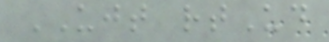UJT rtUd
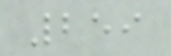259
